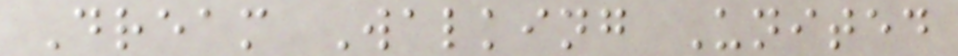Dream Walking United
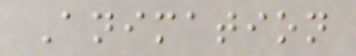Animation
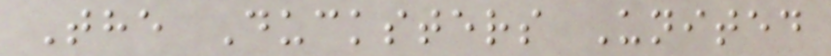The Ducksters United
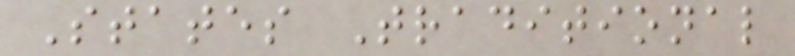States Traditional
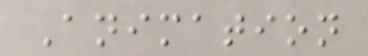Animation
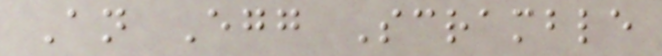An Egg Scramble
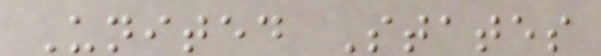United States
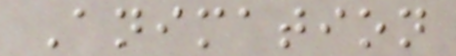Animation
